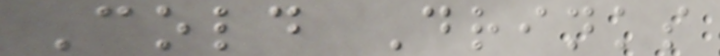Cold Drinks
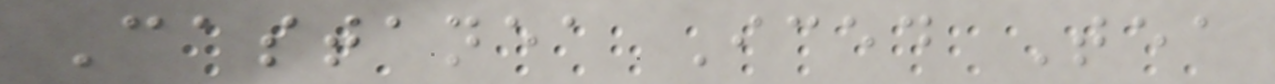Castanea Iced Tea
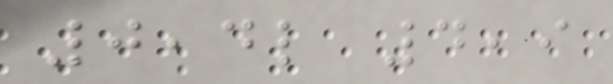0,4l 4,9
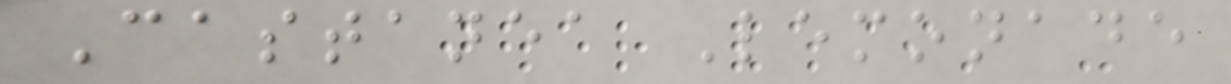Castanea Lemonade
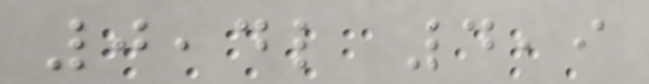0,4l 4,9
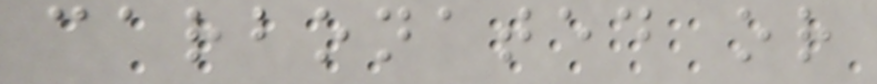carbonated or
